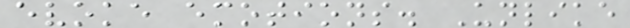evoke emotions. Unlike
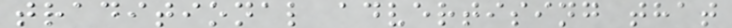traditional advertising that
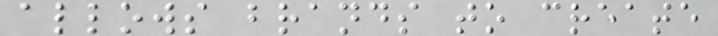allows brands to create
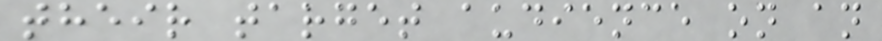their target audience on an
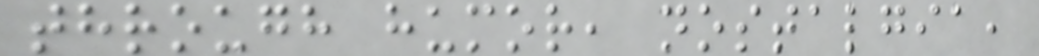through humor, nostalgia,
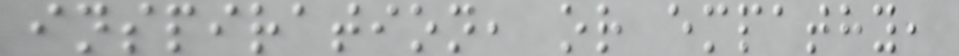inspiration, or empathy,
